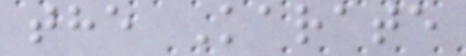the Karate
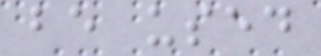be used
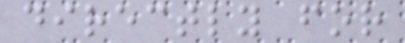directly for
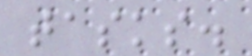tasks.
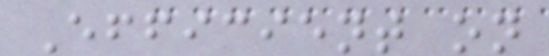Efficient on
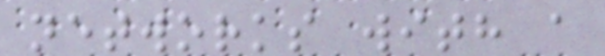networks with a
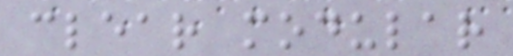clear modular
